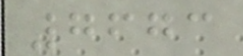7673
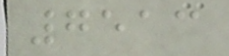7513
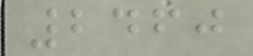2460
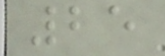25
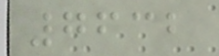7632
